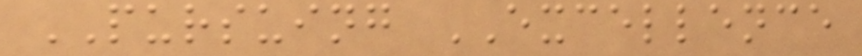PURSUING EXCELLENCE
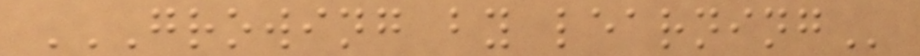GROWING BY LEARNING
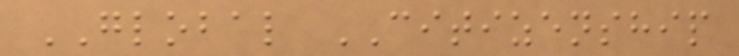GLOBAL CITIZENSHIP
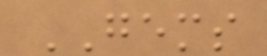GEMS
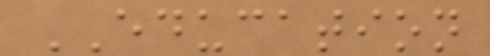EDUCATION
